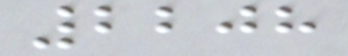2208
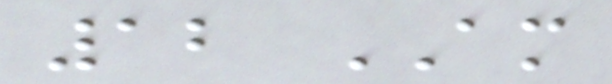12 AM
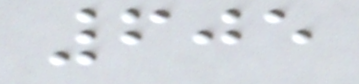605
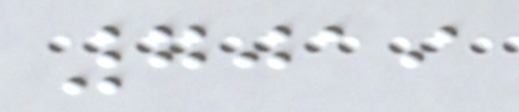7019
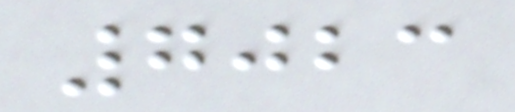7023
